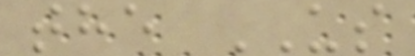the US
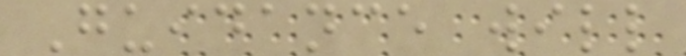Guidance will
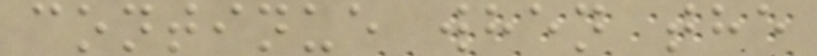continue when the
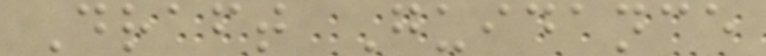Draft Guidance
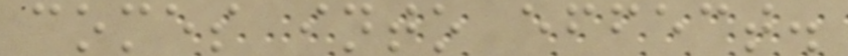comes into effect.
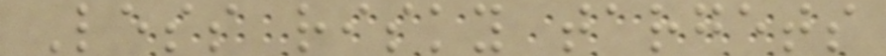Less risky targets
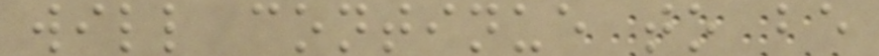will continue to be
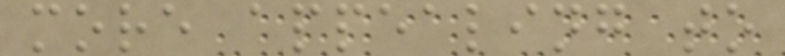more appealing to
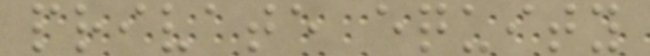private equity
